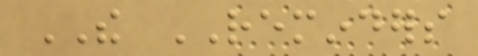THE REMINDERS
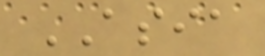ASIA
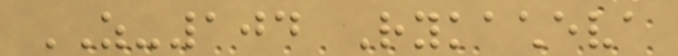AS-104 Rykacheva
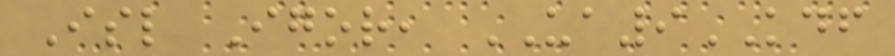Isl Igor, UA9KDF
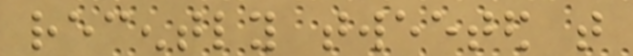recently tweeted that
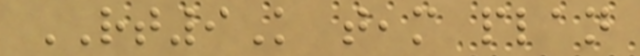RT9K team plan
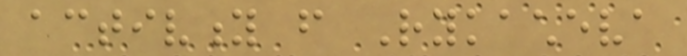activity from Rykacheva
